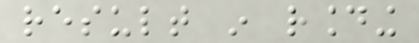result in rounding
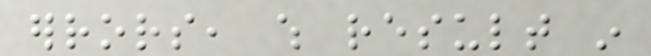errors, which result in
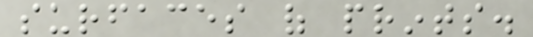surfaces of prints.
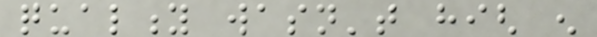quality wasn't high enough
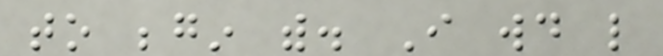to begin with. I would like
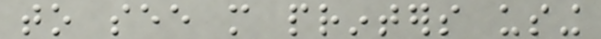to see more printers using
